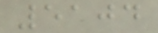5104
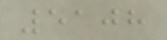5108
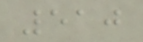510
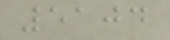5104
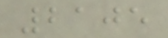2105
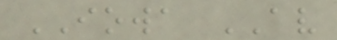IOWA AV
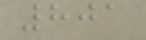801
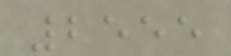2555
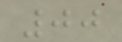00
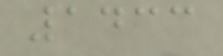1433
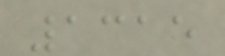1315
